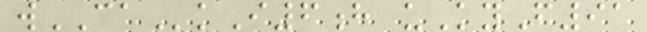wCAkI6h uKyF91
